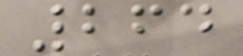264
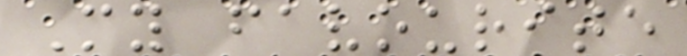My favourite
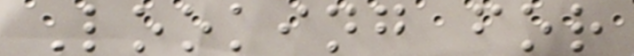Looking for
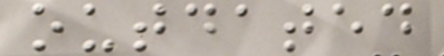outdated
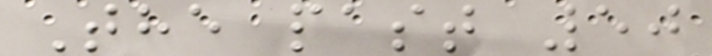The past 50
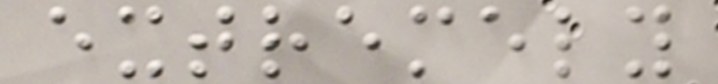extremely
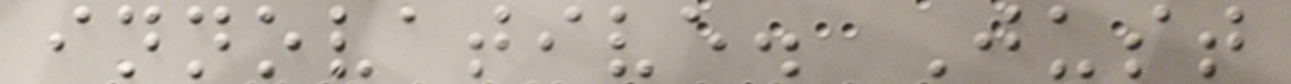innovative. Just
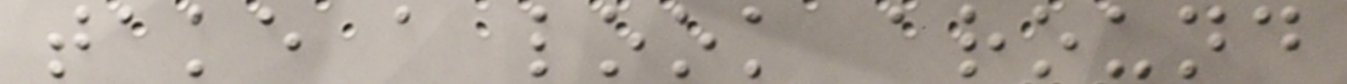take a look around
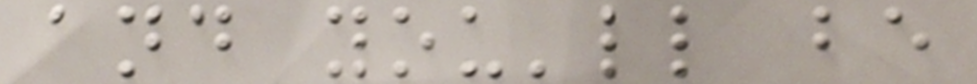and you'll be
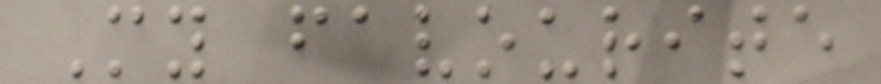My favourite
